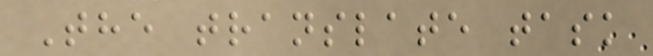The translate task
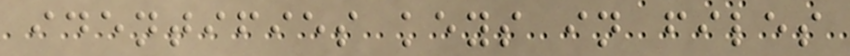identifies keys in files
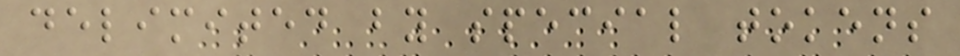delimited by special tokens
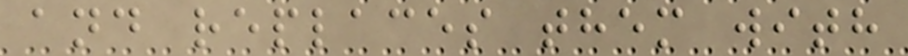and replaces them with
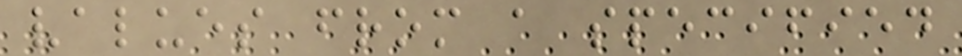values from a specified
